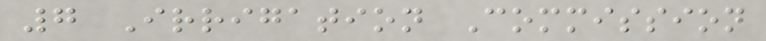7 Irrigation Commission
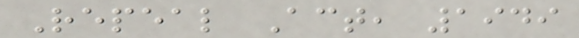Repeal Act, 1949
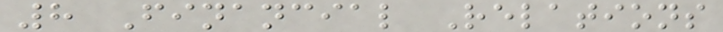8 Financial Relations
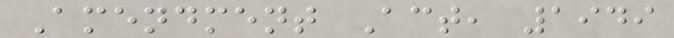Amendment Act, 1949
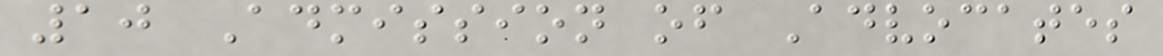10 Admission of Advocates
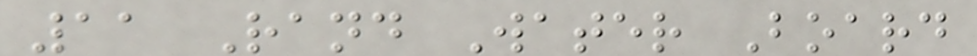11 Rand Water Board
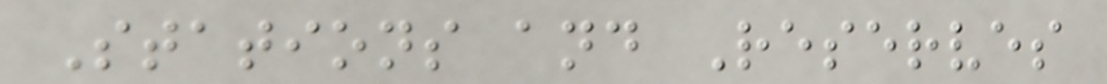Stations and Reserves
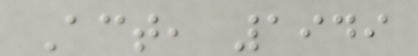Act, 1949
